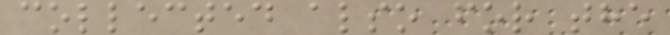collected also for the
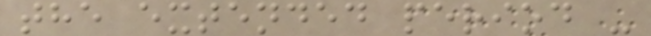the extended period -
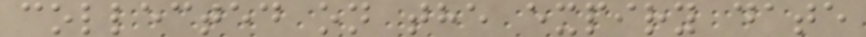collected on the expiry date
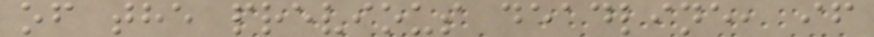of the previous deadline, if
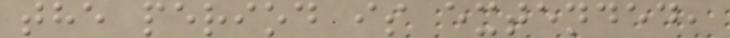the period is extended,
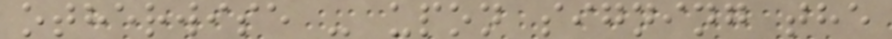otherwise - upon signing the
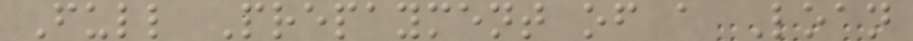Full Prepayment of a Loan
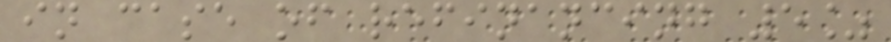in case of refinancing 5%
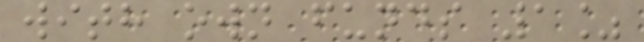with own funds 1%
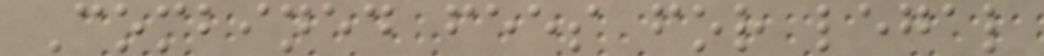Combined fees for legal
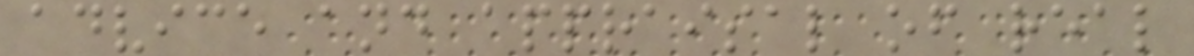advice and appraisal of real
